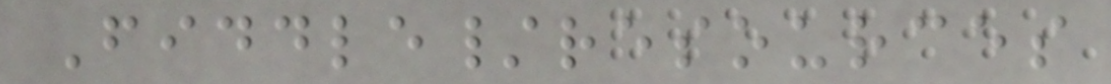Fiddle/resources
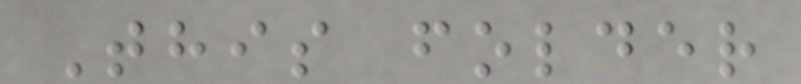This folder
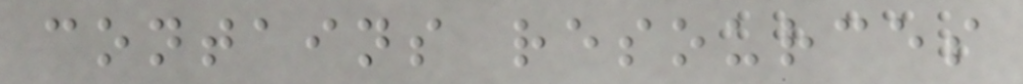contains resources
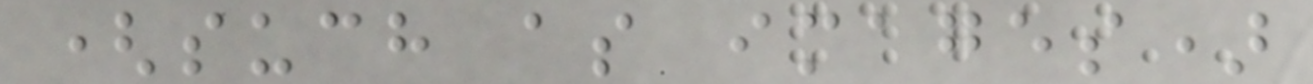(such as images)
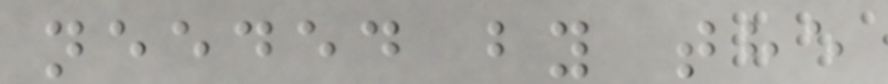needed by the
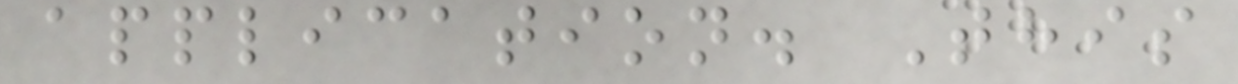application. This
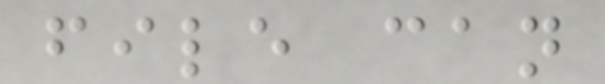file can
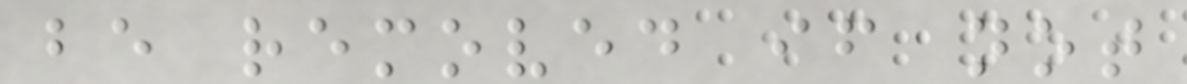be removed if not
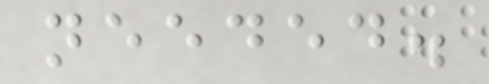needed.
